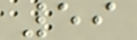59
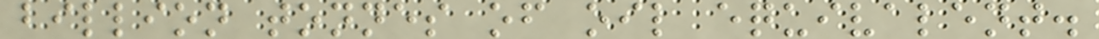billion tonnes of oil equivalent.
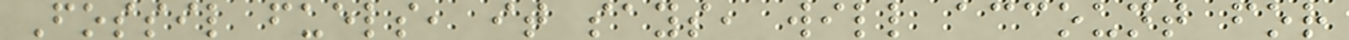Fossil fuels, it says, will account for
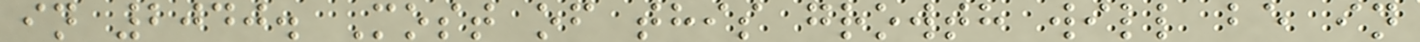in 2040. Most of this growth will be in
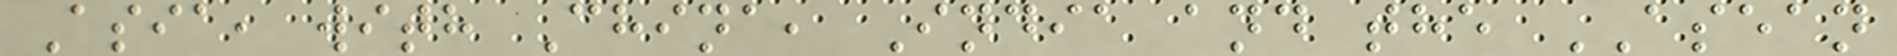Asia, with China, India and the ASEAN
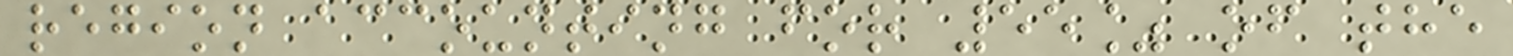region accounting for 55% of the
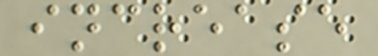increase
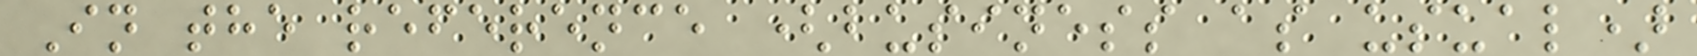In the reference (business as usual)
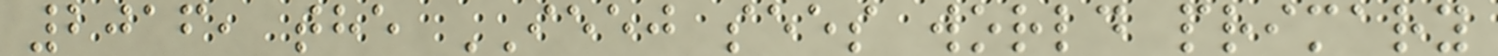2016, the IEEJ sees world primary
